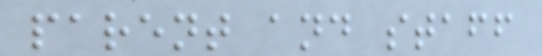parent and staff
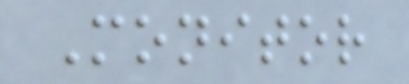Monitor
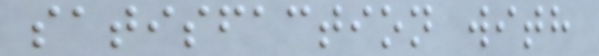satisfaction with
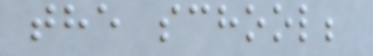the school;
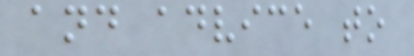and advice to
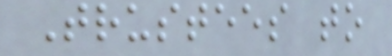Trustees to
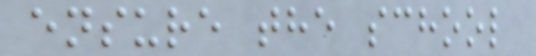ensure the school
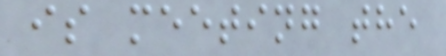is meeting the
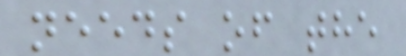needs of the
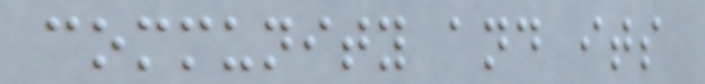community and its
